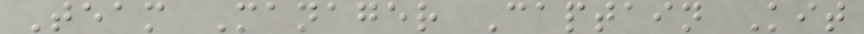Team Manager Captain Kit
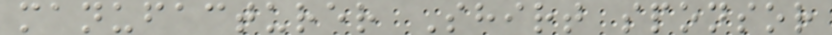manufacturer Shirt sponsor
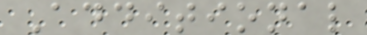Additional
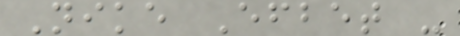Nike Efbet -
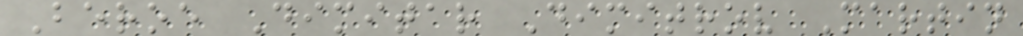Beroe Dimitar Dimitrov Martin
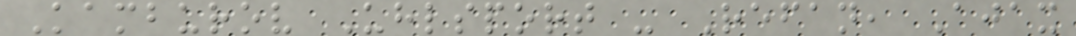Kamburov Uhlsport - Refan, Ajax
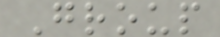Group
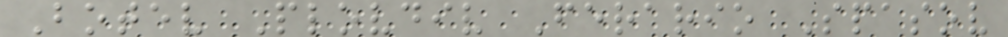Botev Plovdiv Ferario Spasov
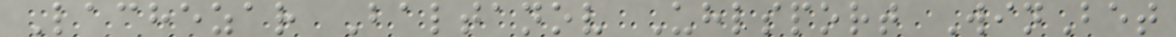Lachezar Baltanov Uhlsport WinBet
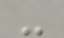-
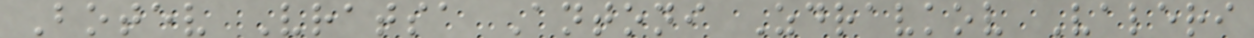Botev Vratsa Antoni Zdravkov Valeri
